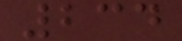234
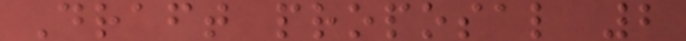Draft proposal 2
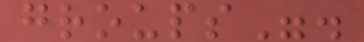groups".
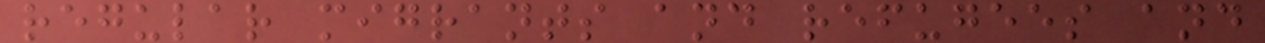regular migrants and refugees and
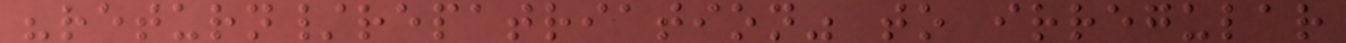"return/repatriation" to irregular
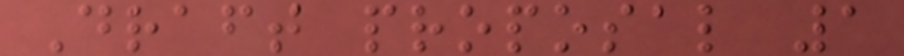Draft proposal 1
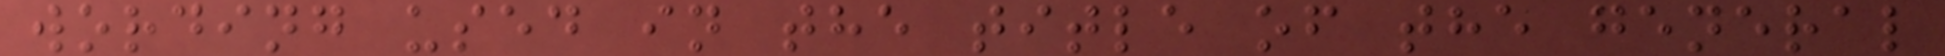wording used in the title of the general
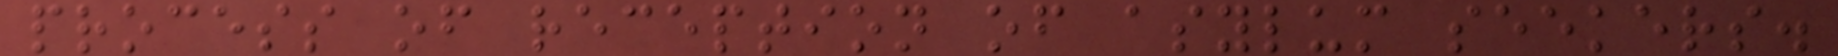process of reception of asylum seekers.
